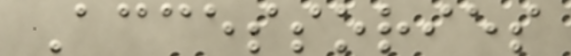Accessories
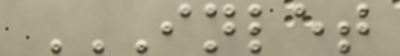INLET
